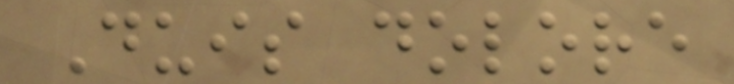Duis dolore
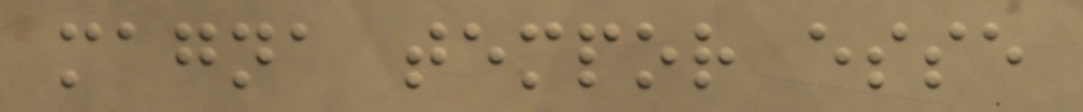magna tempor esse
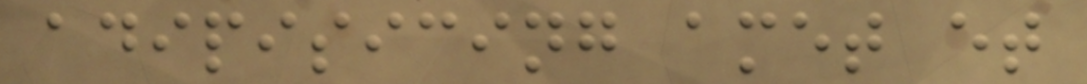adipisicing amet et
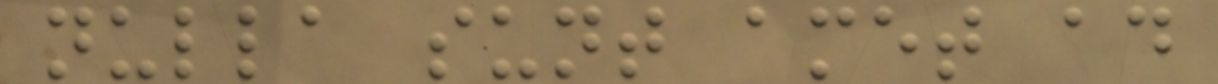nulla sunt amet ad
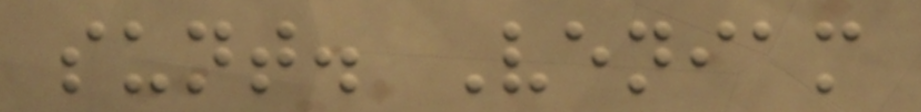sunt. Veniam
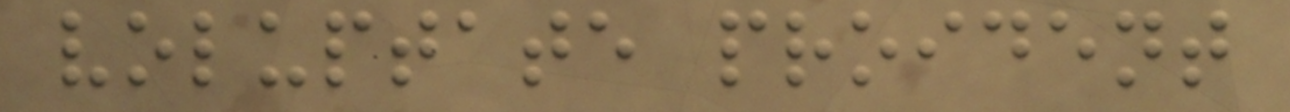voluptate proident
